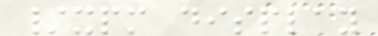/xpm display
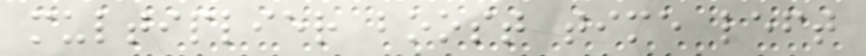multiplier boost time left
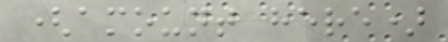(amount here)
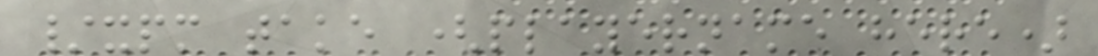/xpm take (playername here)
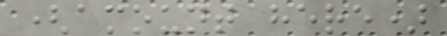(amount here)
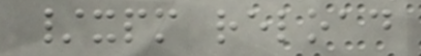/xpm reload
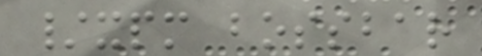/xpm bossbar
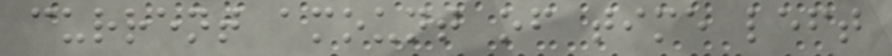current amount of time left
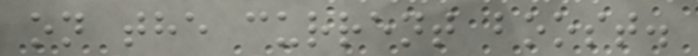on the current boost.
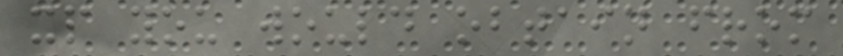xp you would obtain from
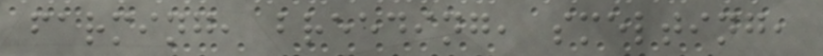farming, breeding, smelting,
